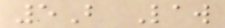5B Law
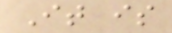It is
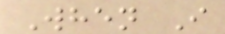When I
